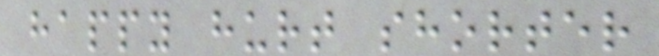happy hurt shorter
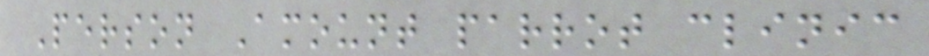Person Amount parrot clinic
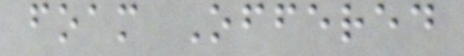foam Offered
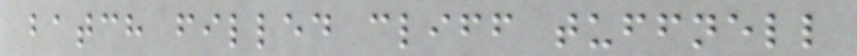batch filled cliff tuffnell
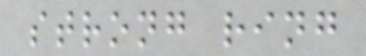strong ring
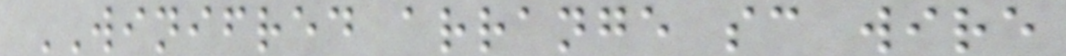WINIFRED arrange sc wire
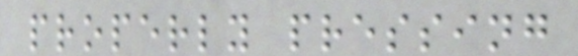properly pressing
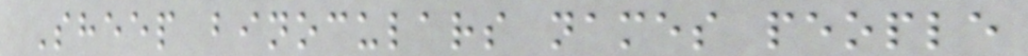Sheep binoculars names people
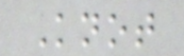Knot
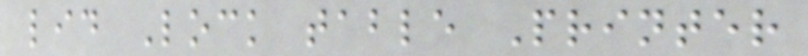lid Lock table Printer
